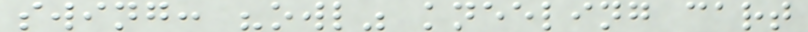swing: "owl" kneeling cart
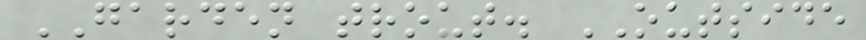GARDEN trout. OUTSIDE
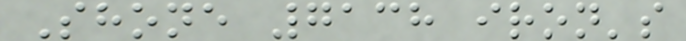Shone 7138 iron's
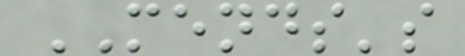MENDS's
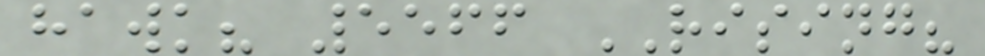hawk? 5566 RISING?
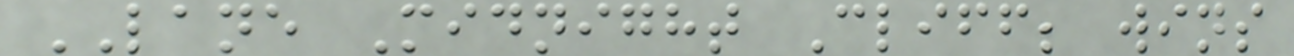LANE Midnight Cliff; wins
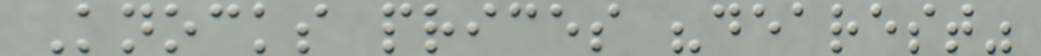Knocks prices "dearest"
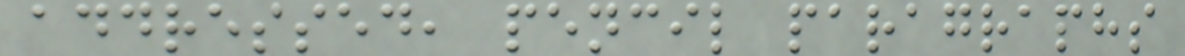addressed, pencil paragraphs
